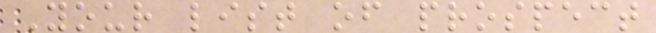Your list of prospect
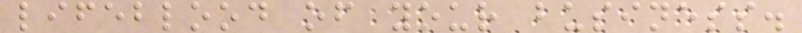lifeblood of your business.
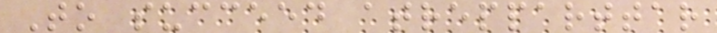To succeed atrepparttar
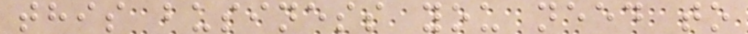this business you need to
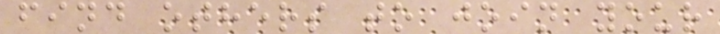find others to join your
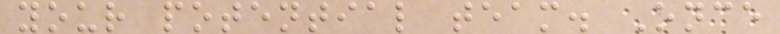your potential team. Once
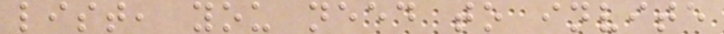list, you need to invite
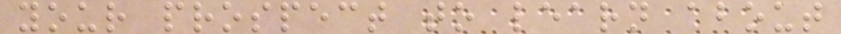your prospect to learn about
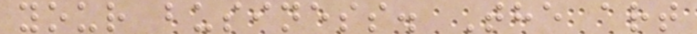your business. The art
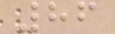86
